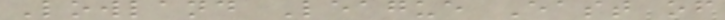Lowland League East of
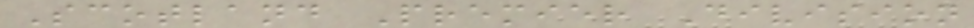Scotland Premier Division
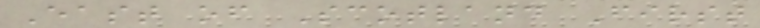East of Scotland First
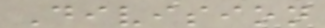Division
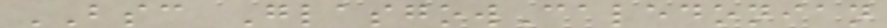BSC GlasgowCaledonian
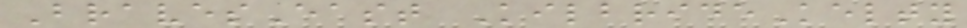BravesEast KilbrideKelty
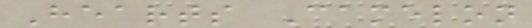Hearts Camelon
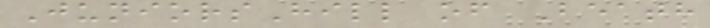JuniorsHill of Beath
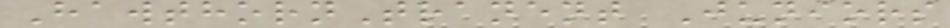HawthornTranent Juniors
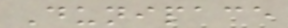Dunipace
